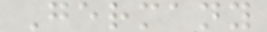Germany
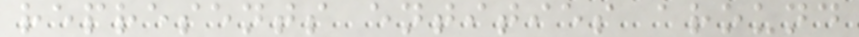represents entities around
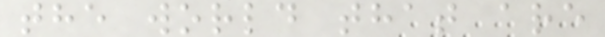the world that are
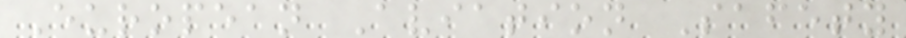European Aviation Safety
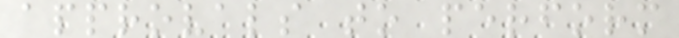approvals to perform
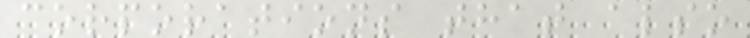corporations that also
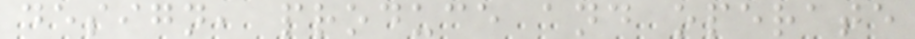design, produce and operate
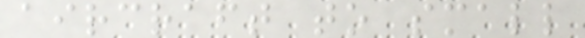aircraft to small
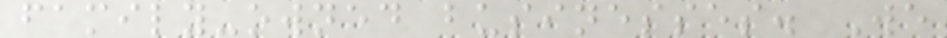family-owned businesses. We
